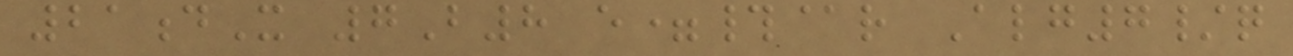21dX 7B8 e=#@r Alg7/q
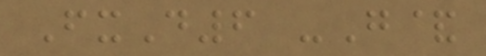FxD6 -G&
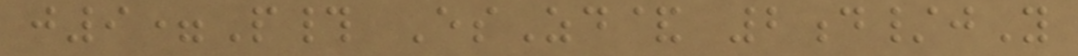j9=P# EsZd& 2d/jY
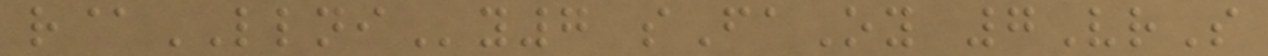r@LLNIy7 sFaOy 7VrS
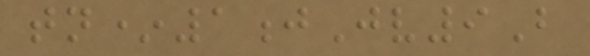tn*1jJv9B
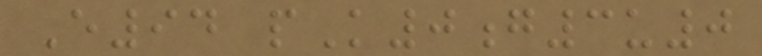E94 pK0g3u0
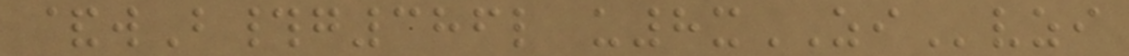&wB#g386l u8xZIvzi
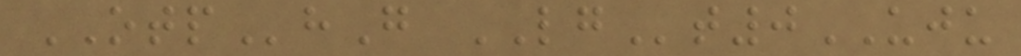OTPhG LGt0UJU
